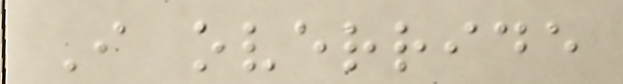I override
